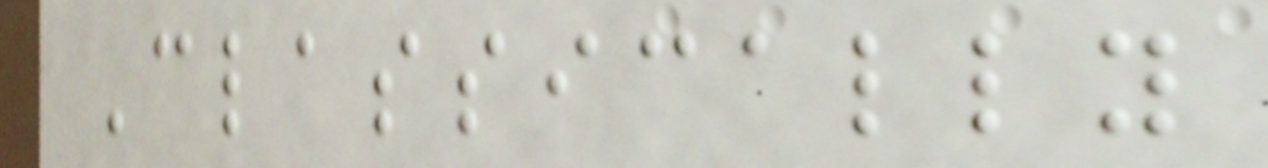Classically
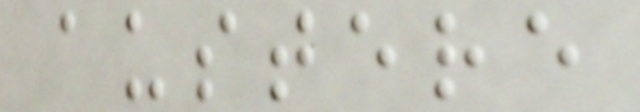austere
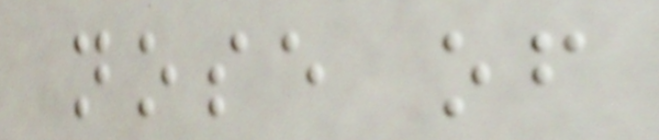nose of
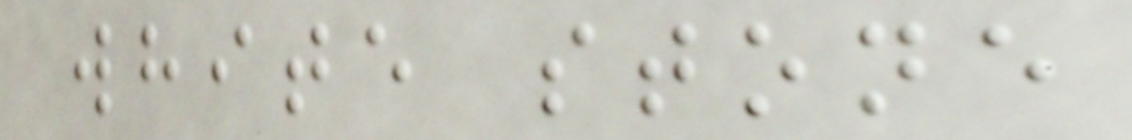white stone
